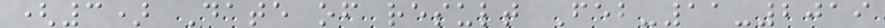(3) Date of result Feb-11-2019
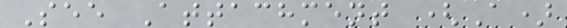See Attachment (A)
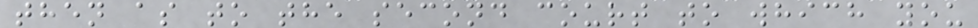then as to the second court to which you
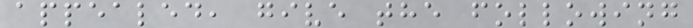appealed, give the following
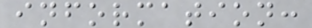information:
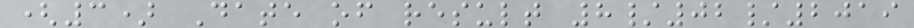(3) Date of result 8/02/2019
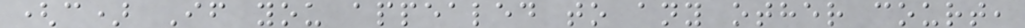(c) If you appealed to any other court,
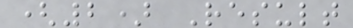(2) Result
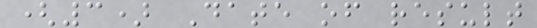(3) Date of result
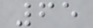65
